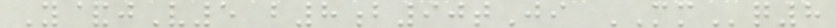Y&jV5 b8b90tJi MMq8
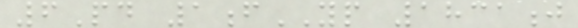6Pd 1fYP 1831j
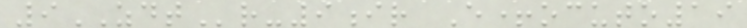9ZDTr-9ir E+ocuto19
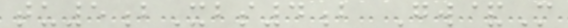tu5bXbs4b Gw&M
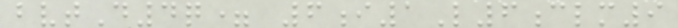bvtD4q= 6i1L6clm9
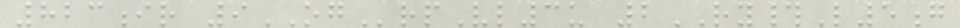823ir 9OGrpVl3u 2RY#L5g
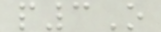p3O
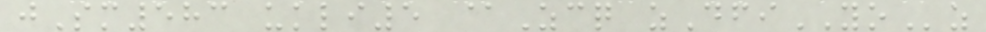jSm583 ukli5 @Zcq zDfiYOz
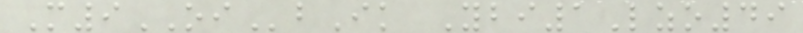M9OIbIk Ybi1Lzo49
